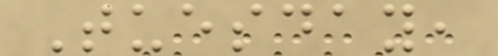Tuesday,
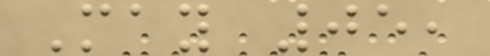May 05,
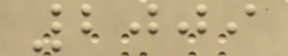2009
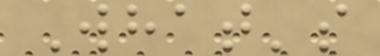What's
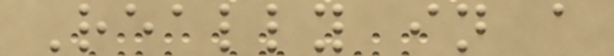Really in a
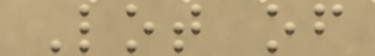Lot of
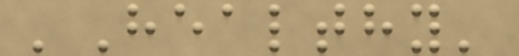'Healthy'
